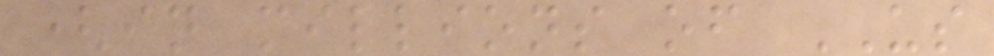(in millions of US
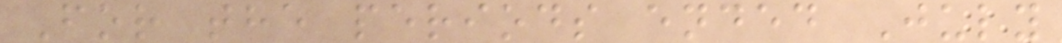For the periods ended July
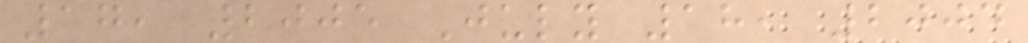17, 2005 July 18, 2004
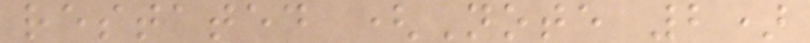restated (Note 2)
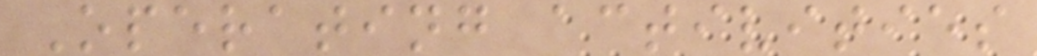Operating activities
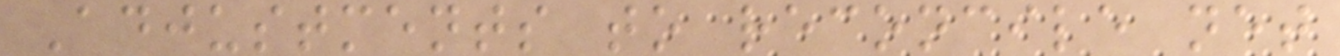Adjustments to reconcile net
